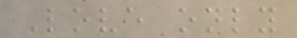Love only
